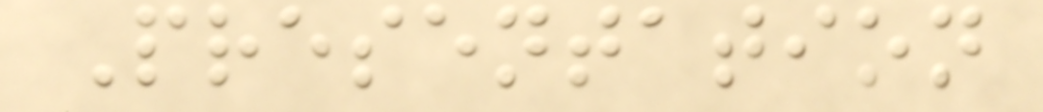Presentation
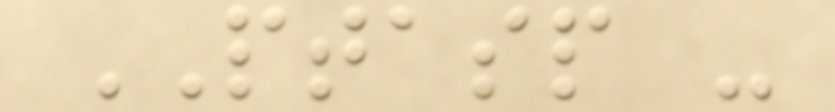PTASP -
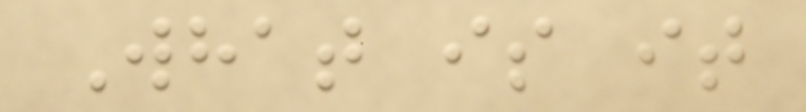What is it
